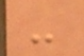-
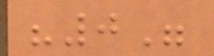"0"
